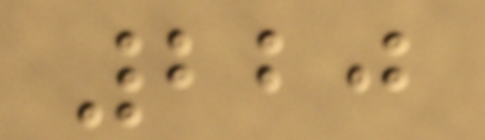220
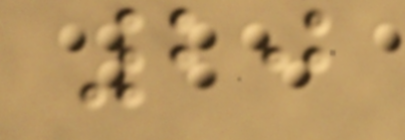20
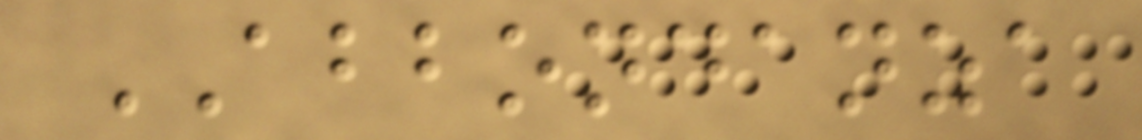ABBONDANZA
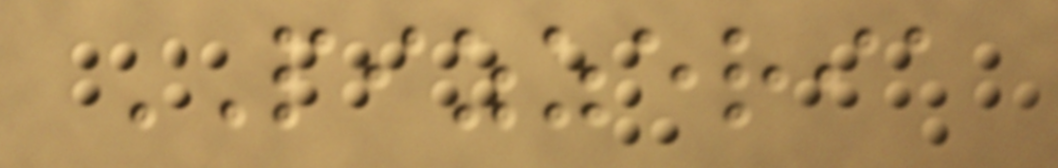PIZZERIA
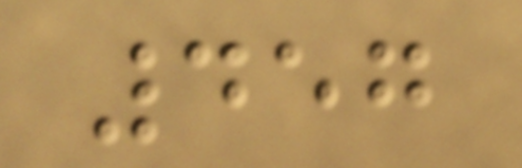457
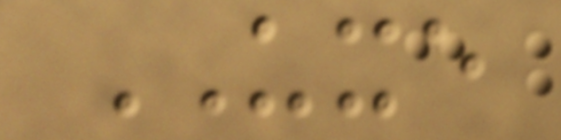UXE
